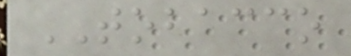TOBACCO
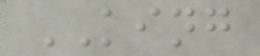KING
